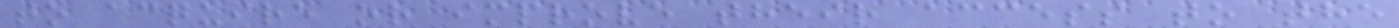to acquire or improve their access to the
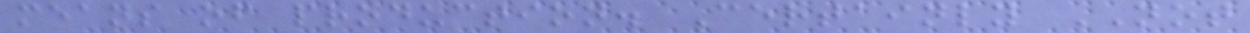means of production. Certainly NOT
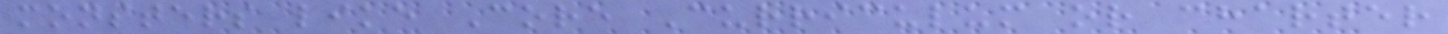monsters like Core Curriculum or charter
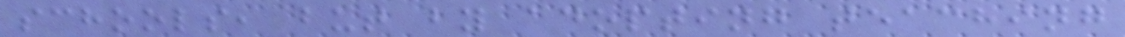schools, but by adopting teaching
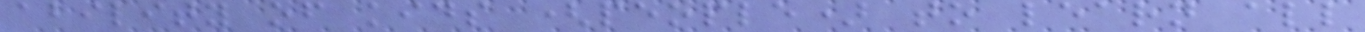ability of kids (people) to learn all
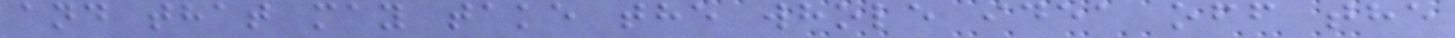and that may take the whole idea off the
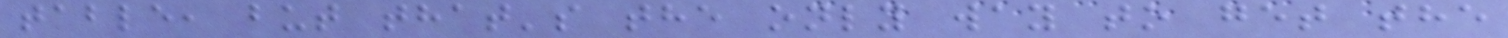table, but that's the only way to get the
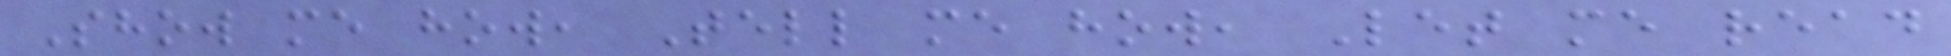Show me how, Tell me how, Let me read
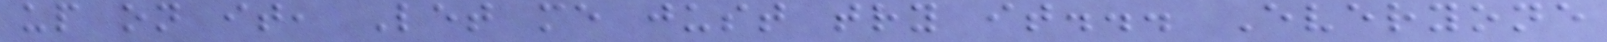up on it, Let me just try it... Everyone
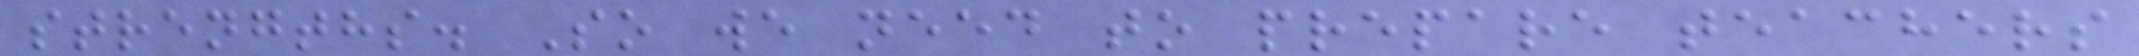strengths. So we need to prepare teachers
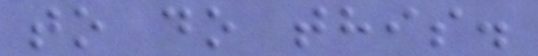to do this.
